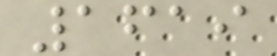1619
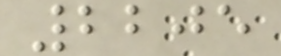2205
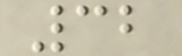32
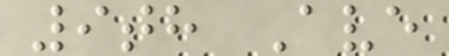9th Ave
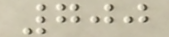700
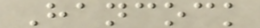Hancock
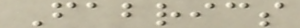Fabrics
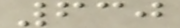630
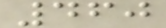460
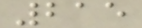215
